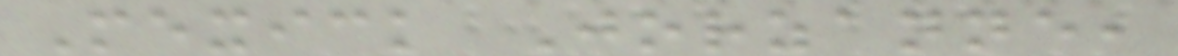Mexick Jorzanne,
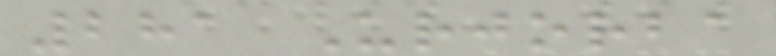281 Urjorba
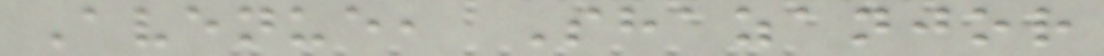Avenue, Shazanjor
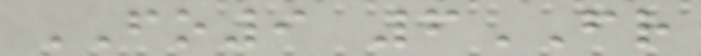FO9 6FR
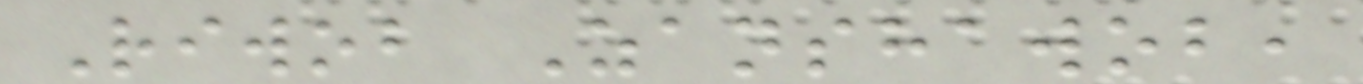Riwob Zanshawob,
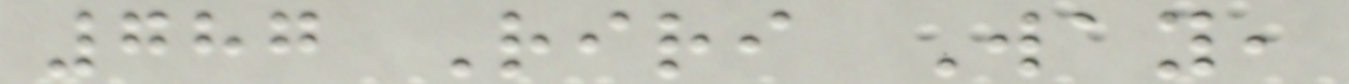787 Riri Way,
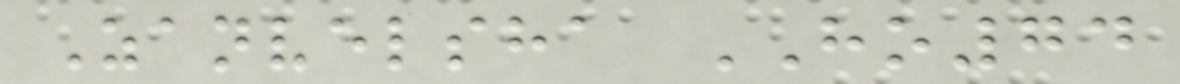Zanvelsha HO74
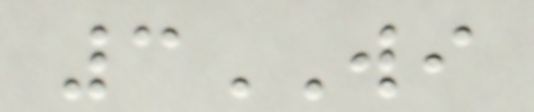3WI
